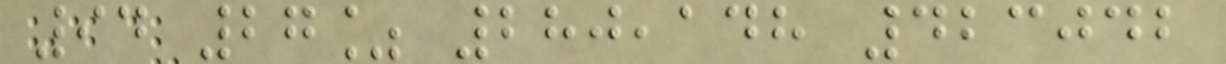94 27% 280,148 423042
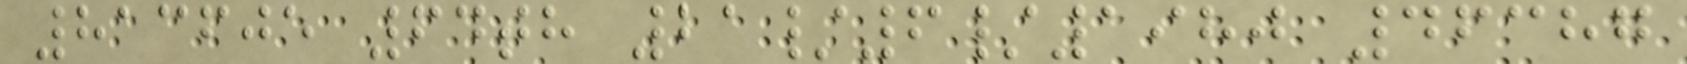813605 64th 21/6/1980 46387
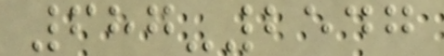687-2547
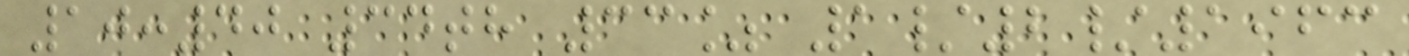10:40 34th 33% 1/2/1963
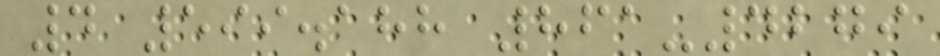4 599.188 861-4279
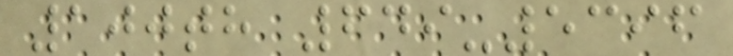100th 649-5396
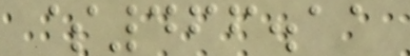$466.11
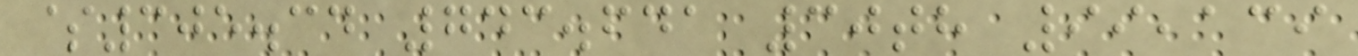$305.34 743.641 30th 99,139
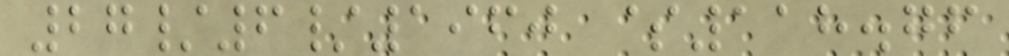27/6/1960 $118.76
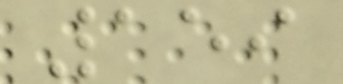159
